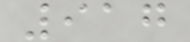917
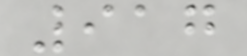917
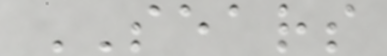SEARS
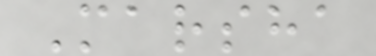Marsha
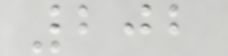202
